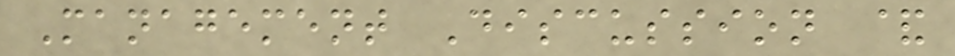Management Discussion &
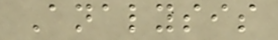Analysis
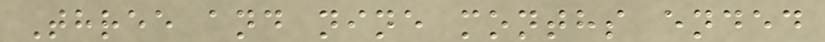Three and nine months ended
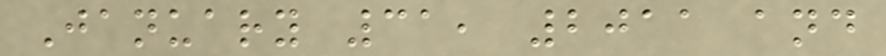January 31, 2011 and
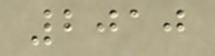2010
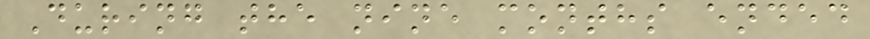During the nine months ended
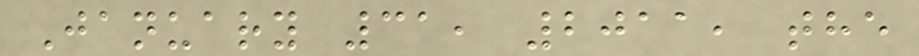January 31, 2011, the
